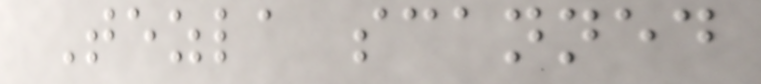Tezla scanned
